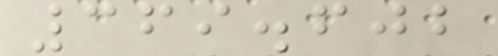369.602
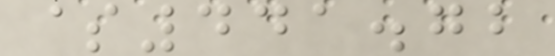$441.72
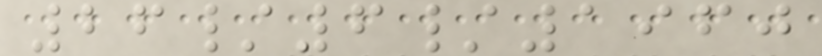26/6/1960
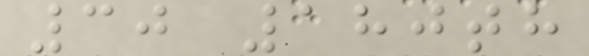30 180th
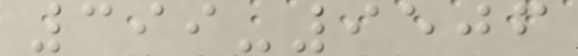399-9506
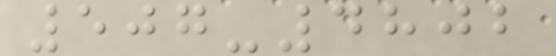507-4802
